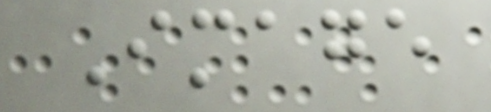Image
